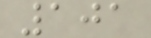101
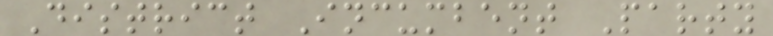District Incumbent Party
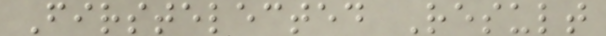Firstelected Result
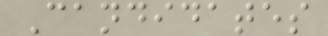Candidates
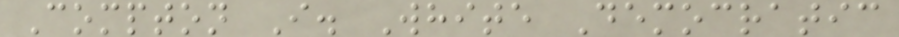Compton I. White Democratic
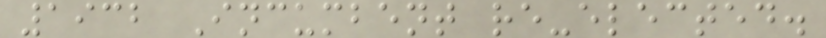1932 Incumbent re-elected.
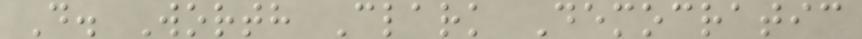D. Worth Clark Democratic
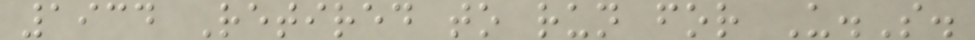1934 Retired to run for U.S.
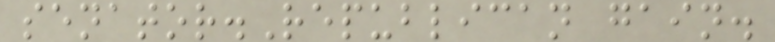senator.Republican gain.
